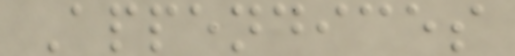Appendices
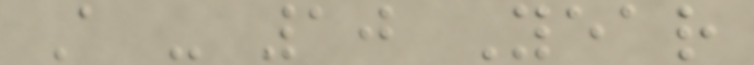A - 10 Year
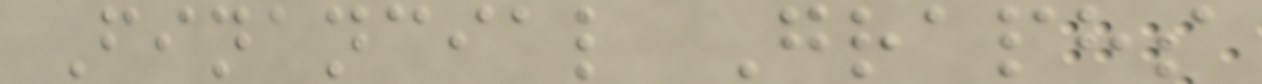Financial Graphs
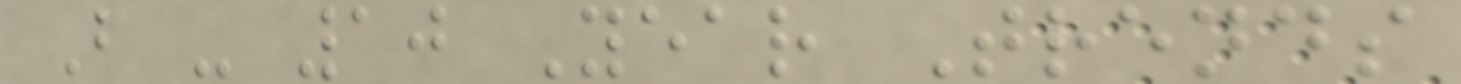B - 10 Year Trends
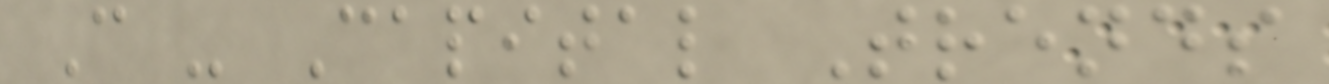C - Capital Trends
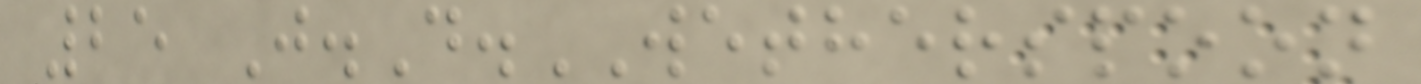25 J.D.WETHERSPOON
